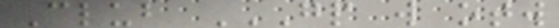Club GP W OTW
